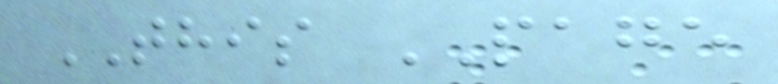THIS PAGE
